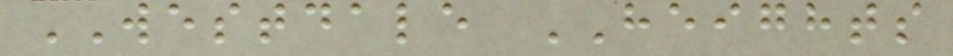WESTDALE HEIGHTS
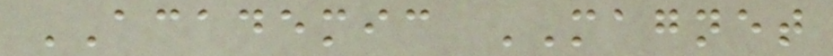ACADEMIC MAGNET
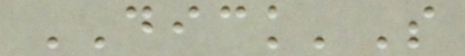DICK'S
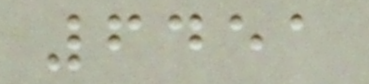6451
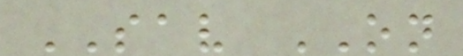SAV ON
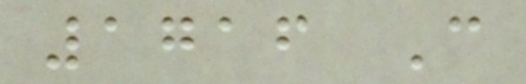1716 C
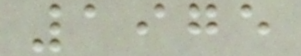1975
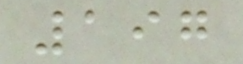197
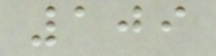109
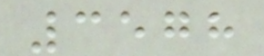3578
